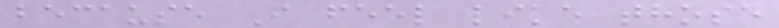because I feel like those
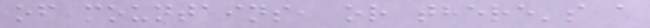of mountains, or there's a
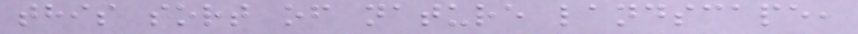this sort of nature landscape,
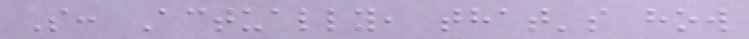S: Actually, that's how
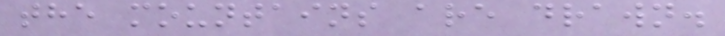the mountains are drawn.
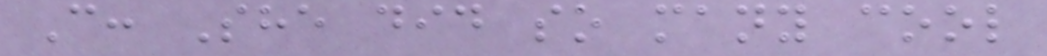C: She did so many cool
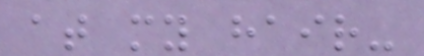at my hair-
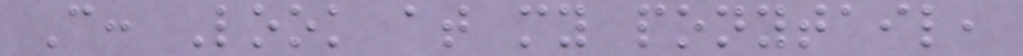C: Look at my ponytail,
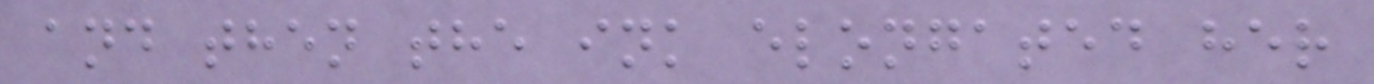and then the ink elongated her
